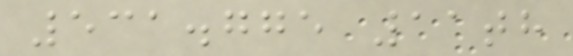531.775 11th
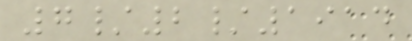7/2/1914
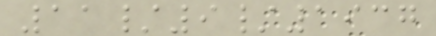11/9/1937
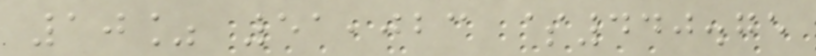10% 51,023 $440.75
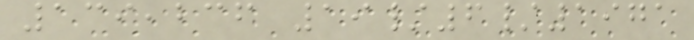139,236 19/6/1971
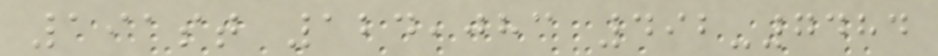191st 124,083 492-7484
